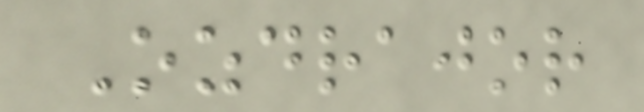Ozdrajor
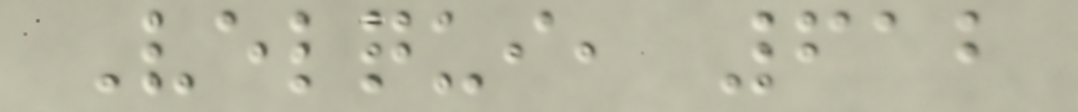Velqui, 612
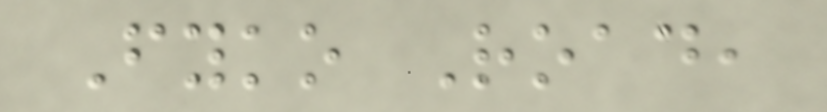Fyko Road,
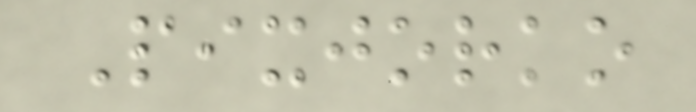Pixjorko
